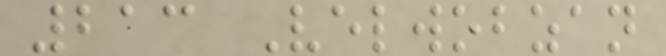213 Velwobzan
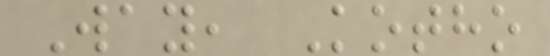Way, Kotho
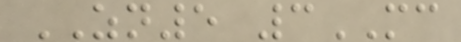ZN5 3MC
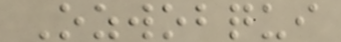Ozwobqui
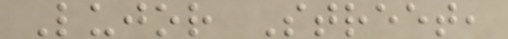Lujor Street,
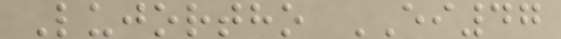Lujortho EI47
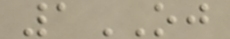1OJ
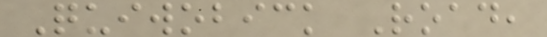Quiwobick Road,
